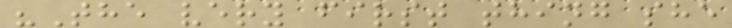"The very first thing she
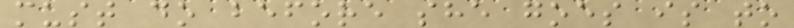must do before she goes is to
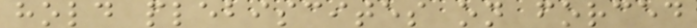hold plebiscites on forced
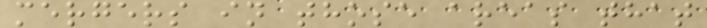mergers in those areas that
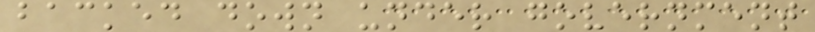backed down under government
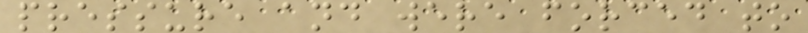pressure and were forced to
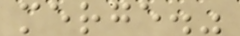merge."
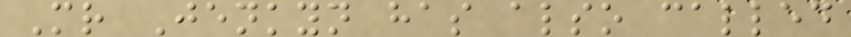Mr Jenkyn has also called
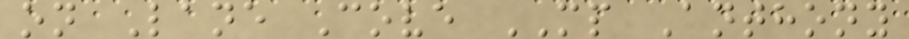on Lane Cove MP Anthony
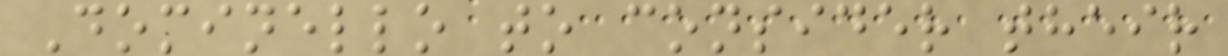Dominello to consider their
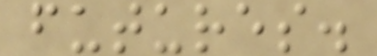futures.
